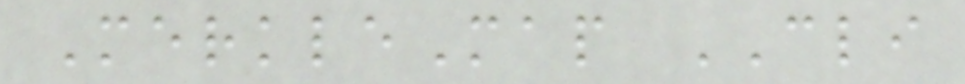MerkleMap CLI
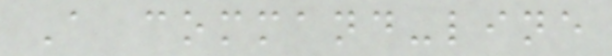A command-line
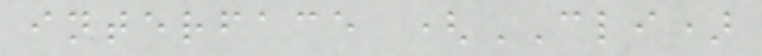interface (CLI)
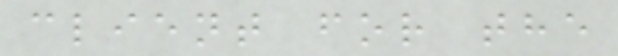client for the
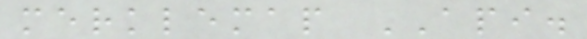merklemap API.
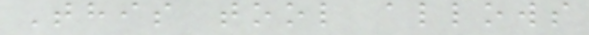This tool allows
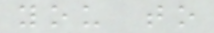you to
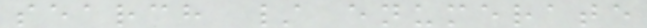search / enumerate
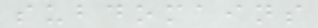subdomains
